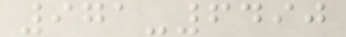971-6490
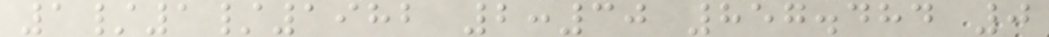1/1/1982 2:30 857.484 0
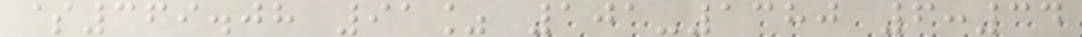$369.08 91% 101-1380 6:34
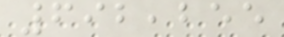692,255
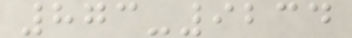873-9234
